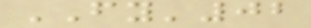FY'02
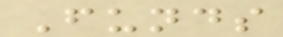Funds
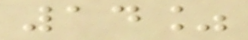14%
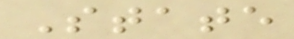State
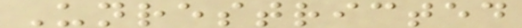Unrestricted
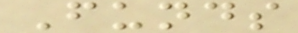Funds
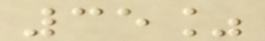35%
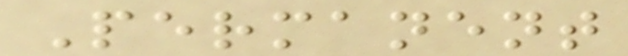Permanent
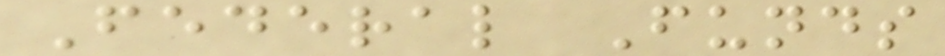Federal Funds
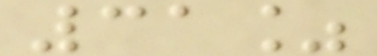31%
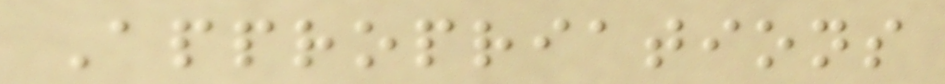Appropriations
